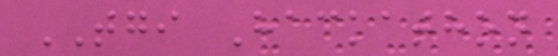TGI Hackathon
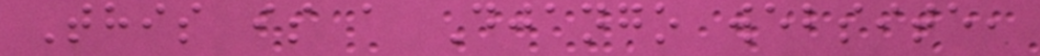This is a Django website,
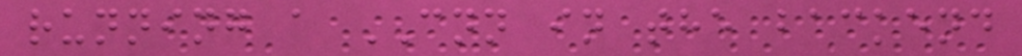running a CNN in the backend
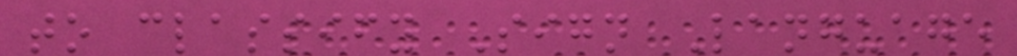to classify Sign Language
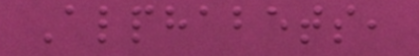Alphabets,
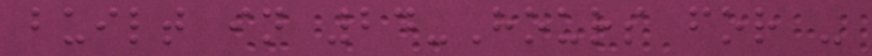built in 24-Hours for -
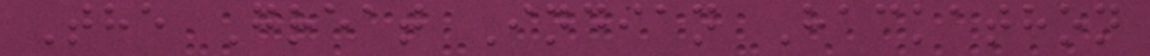The Great Indian Hackathon
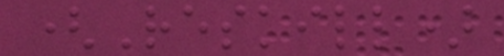(Reskill)
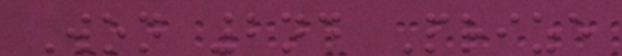Won 2nd Prize
